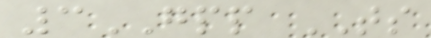3GPP TS
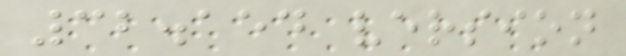32.154 version
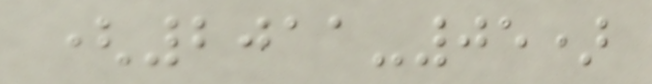(2011-05)
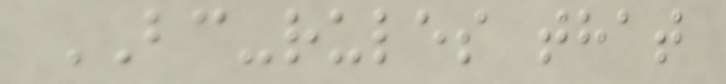BC-rules that
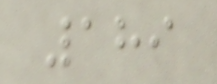189
